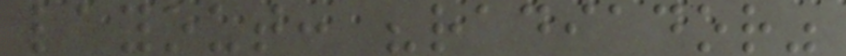layout: "radiador"
